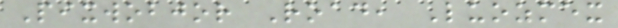Pixwobjor Road, Luozmex
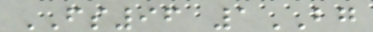FS96 1BG
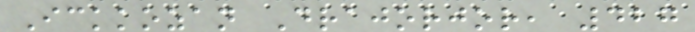Ickkozan Drajorjor, 427
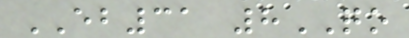EB31 8QO
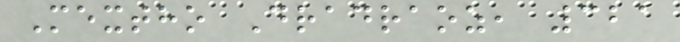Mextho Dradraoz, 321
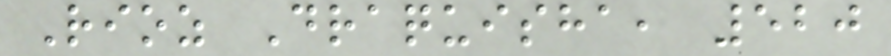Rioz Draquisha, 520
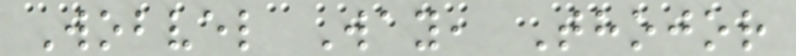Wobvel Way, Thojor
